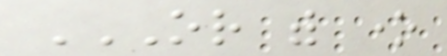OR WITH ONE
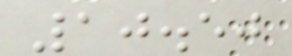10.50
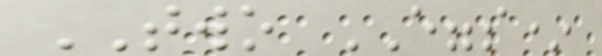TWO EGGS*
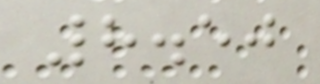8.50
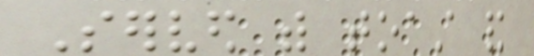Served with toast and
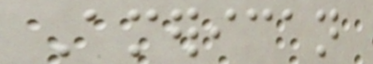American
